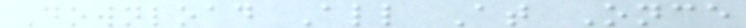Download All At Once
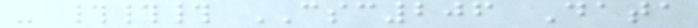- ### CSC206 Data
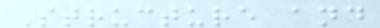Structure and
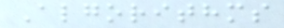Algorithms
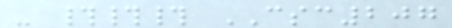- ### CSC207
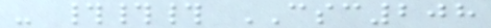- ### CSC208
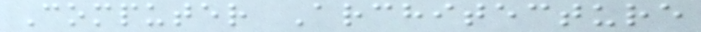Computer Architecture
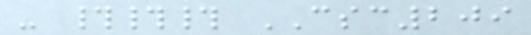- ### CSC209
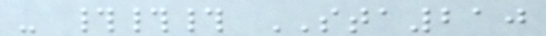- ### STA210
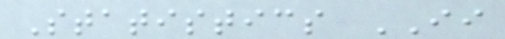Statistics II
